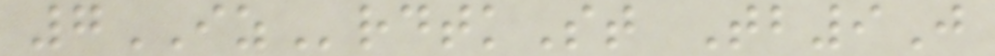7IZrdtkSt Tb9J
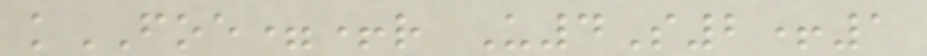kFOE=+r U4S2+1
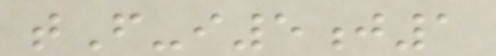tF-i5j1
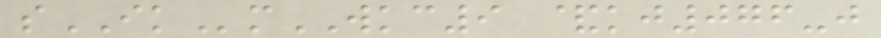sIKmWKC9 &kj076-j
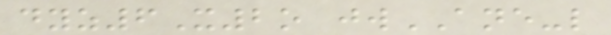dyz6X2o jwANE-l
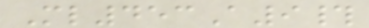Ml453A9#
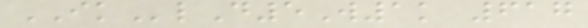IKlD5W1k 617
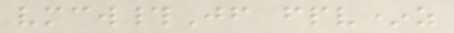vmcw#Jf fpv*z
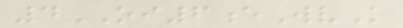4OI6eWvK
